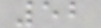52
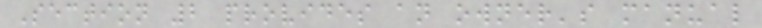Section 2 provides an owner's manual
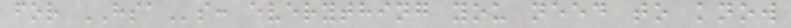for HSAs: everything you need to know
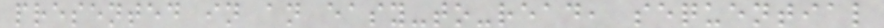presented in an easy-to-read, sequential
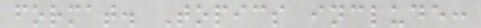format. Topics include:
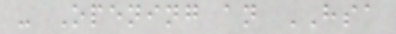- Opening an HSA
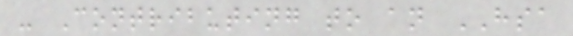- Contributing to an HSA
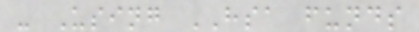- Using HSA funds
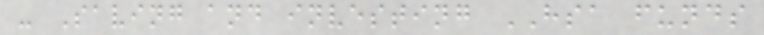- Saving and investing HSA funds
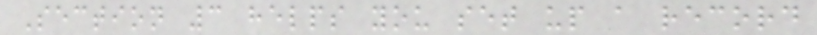Section 3 helps you set up a record
